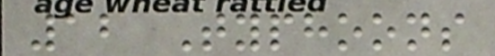12 Typhoons
